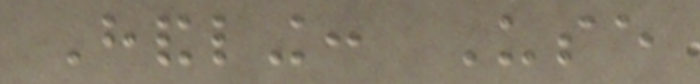Handling: Use
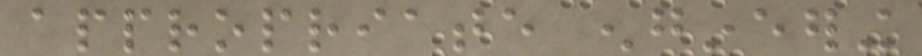appropriate engineering
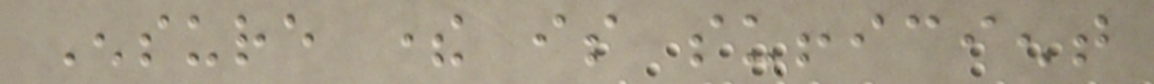Ensure there is sufficient
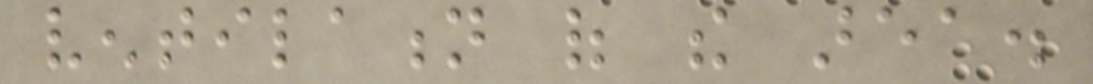ventilation of the area.
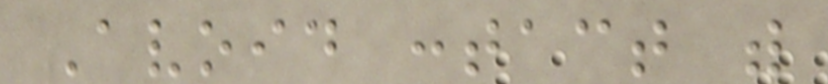Avoid contact with
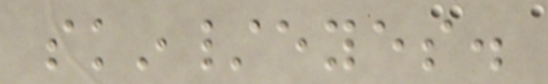skin/eyes.
